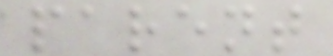parent
